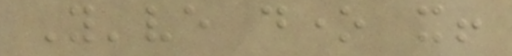You've done it!
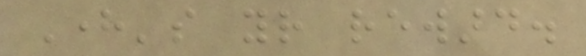Here's your reward.
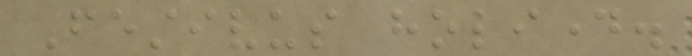Festivus holiday.
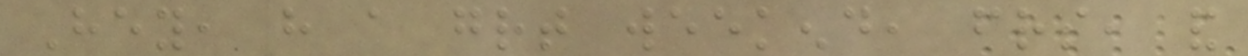Hey, have a great weekend, friends, and
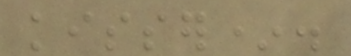kisser*.
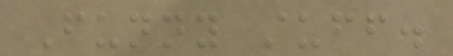Funny stuff.
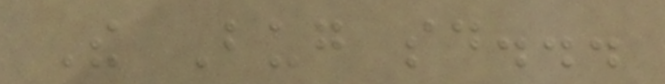The Bug said...
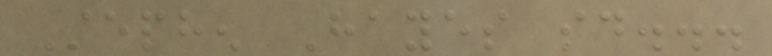Stephen Hayes said...
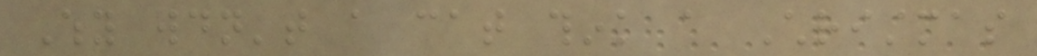Why wouldn't a cat think a Christmas
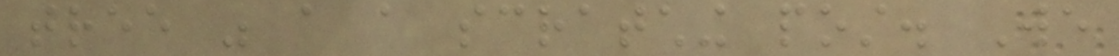tree was a a scratching post. We
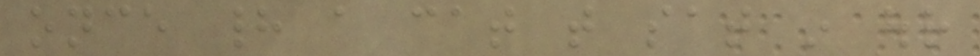once had a cat that sat in our
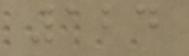124
